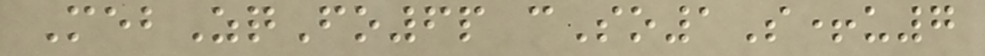MebZqFo6p cSo1S+u7
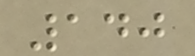140
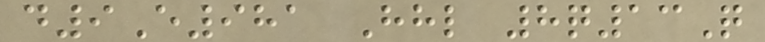d9E981 Hhl 8q13Q
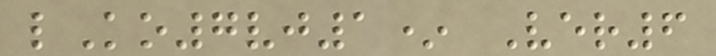lKo7vj1* Ver6
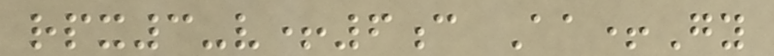rpx3-v+6c Aa+Gy
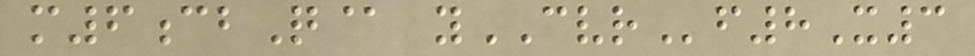m6cbQ@ yCVRf8X3
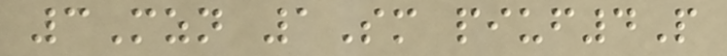3Mzn 1Sm piuf4P
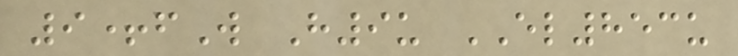9+fW H9u EL853u
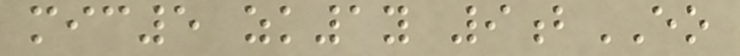mic5 zk1y 9bEO
